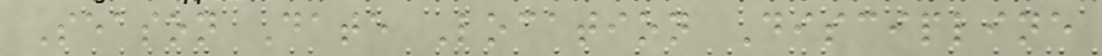Season Date Location Discipline
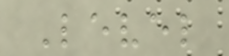Level
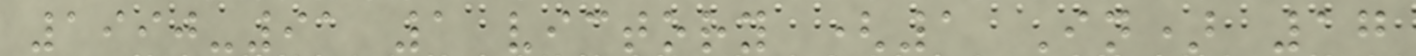1990-91 1 victory (1 In) 17
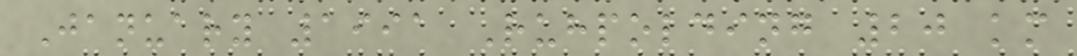January 1991 Ruhpolding 20 km
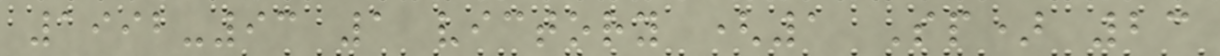1992-93 1 victory (1 Sp) 23
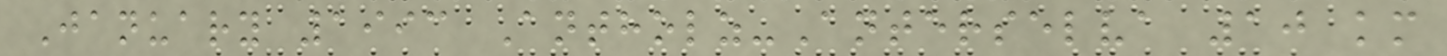January 1993 Antholz-Anterselva 10 km
